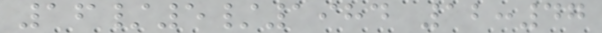16/5/1984 12:47
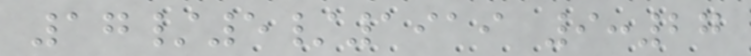17/5/1919 9:27
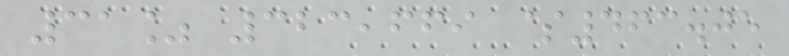31% 323,669 $463.05
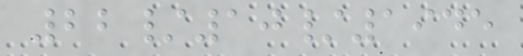22/10/1945
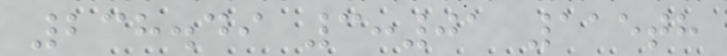238.49 3:01 115th
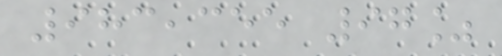983,355 97%
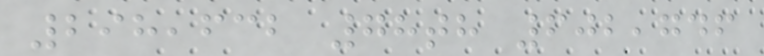298,632 78th 602,746
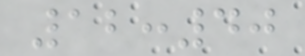12:40
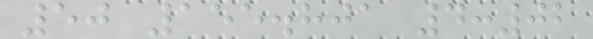50 155.801 4:02
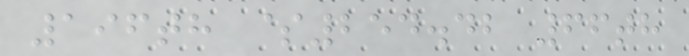196th $254.42 66th
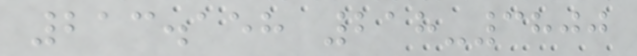213.158 218-3800
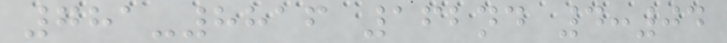781-8816 162nd 4:04
